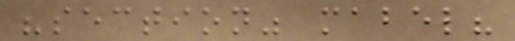"section" mabel?
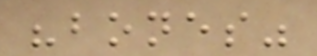"bones"
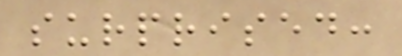surprised:
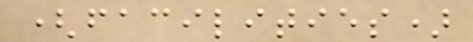(facilities)
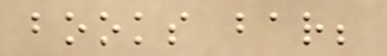books bar;
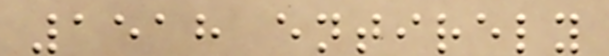1518 entirely
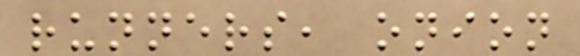runners, onion
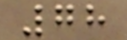78
